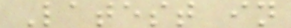Latest in
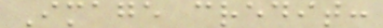Image credit:
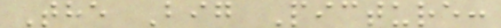The Big Picture:
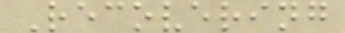Recovering
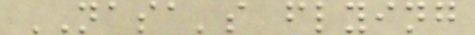NASA's flying
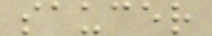saucer
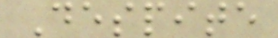Despite
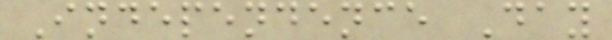Independence Day
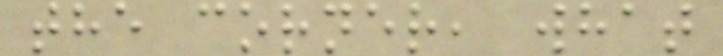the corner, what
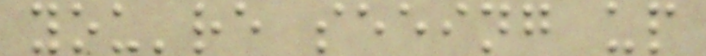you're seeing up
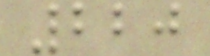220
